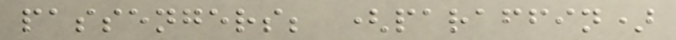passengers; (paraffin)
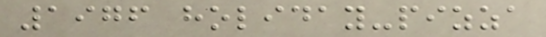1976 holiday-pizza
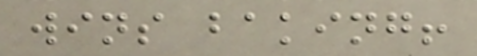wins baking!
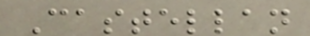Castellan
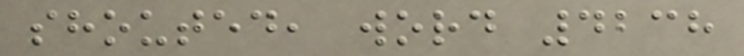shouted, word 4238
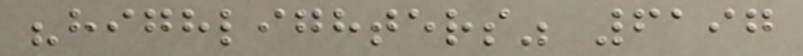"highlighters" 6197
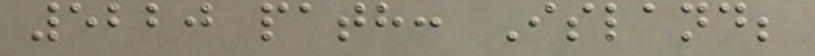5220 path: Island;
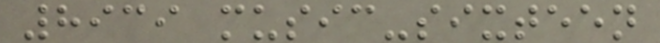8939 music-sixteen
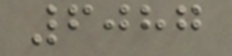6087
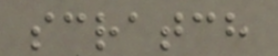scratch
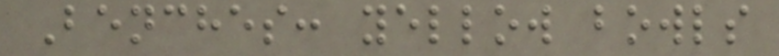Benches: yellow bowls
